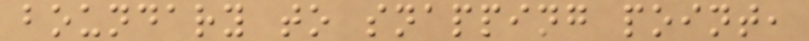boundary to snapping point,
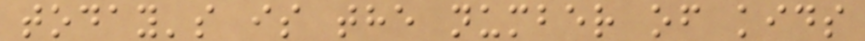today's is the number of kids
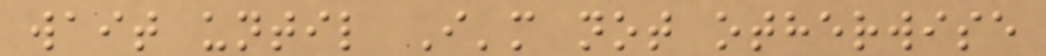wait until I'm not otherwise
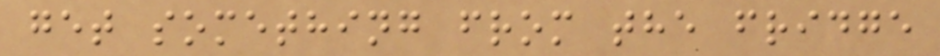get something from the fridge
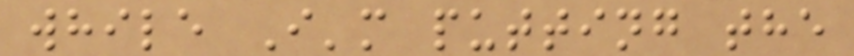while I'm putting the
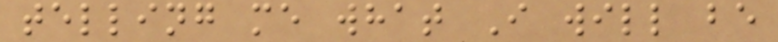telling me what I will be
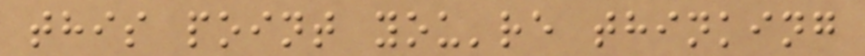this point you're thinking
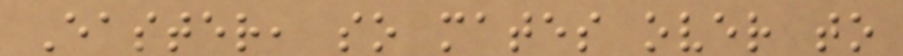Easter, so mates over to
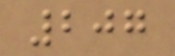207
